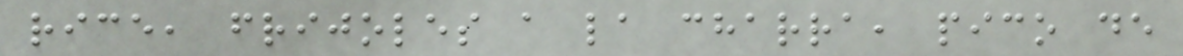rice, frijoles a la charra, pico de
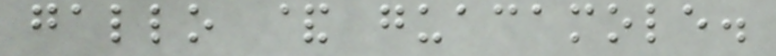gallo & guacamole.
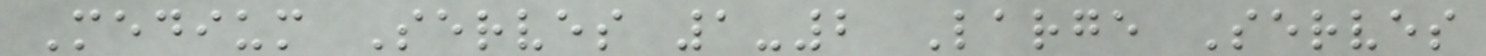Medium Serves 1-2 Large Serves
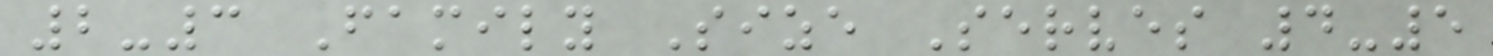2-3 Family Size Serves 4-5
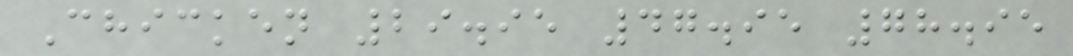Chicken 29.95 47.95 78.95
